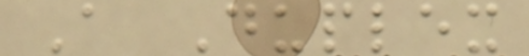A Duplex
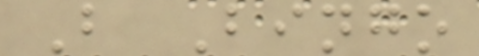B Bingo
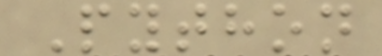Python
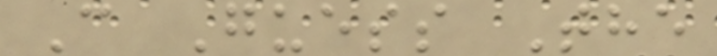C Guess The
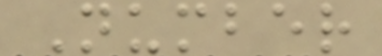Number
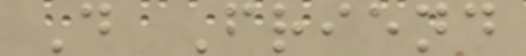D Friend
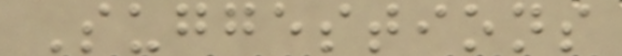Suggestions
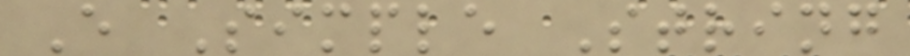E Simple String
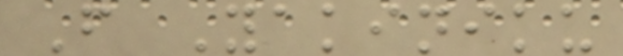F Yakiniku
